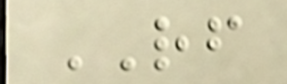RF
